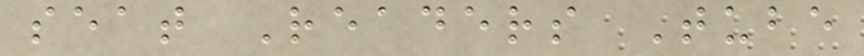seat Readers Tube
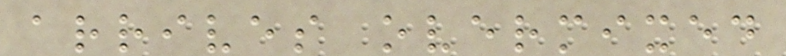arrives overmixed
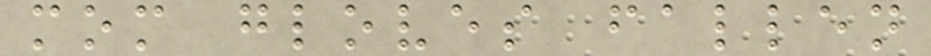mom gloves fallen
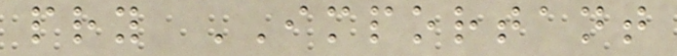pry IMPORTANT
